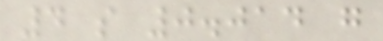4 s 0.014 g
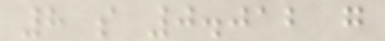8 s 0.012 g
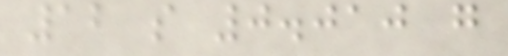12 s 0.010 g
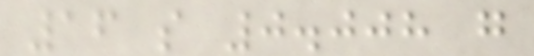16 s 0.008 g
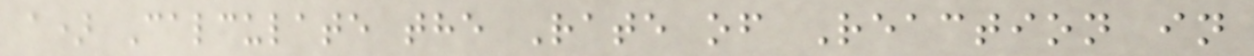a) Calculate the Rate of Reaction in
